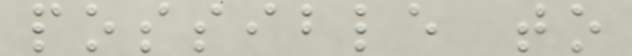possible to
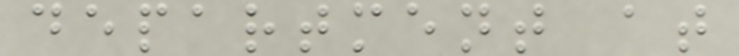department at
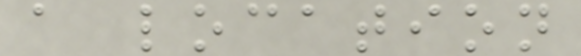a location
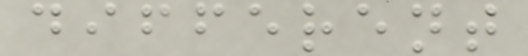different
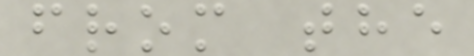from the
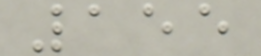155
